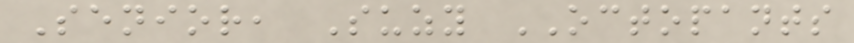Senior, Suzy OCTOPANTS
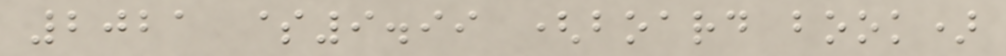2021 $9.99 (board book)
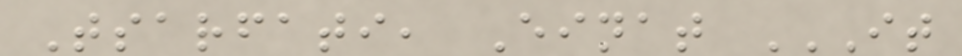Tsarfati, Einat IT
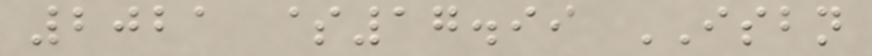2021 $17.99 ISBN
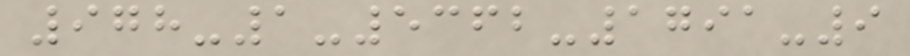978-1-5362-1791-9
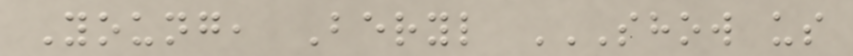Young, Beryl SHOW US
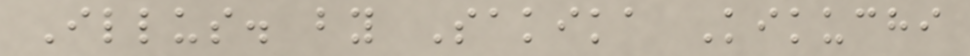Illus. by Sakika Kikuchi
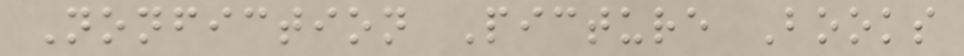Nonfiction Picture Books
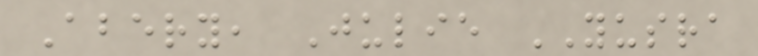Abery, Julie YUSRA
